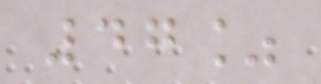47%
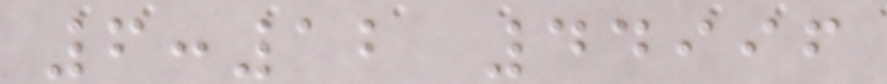6:12 44996
